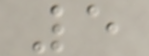5
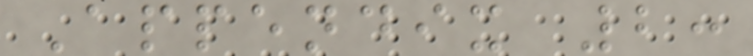Appendix 2:
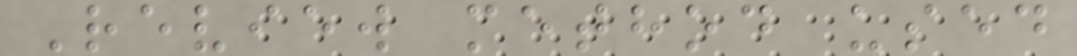Review method used
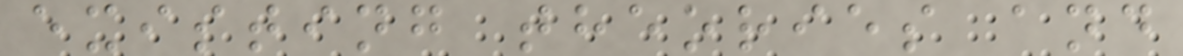existing theories and
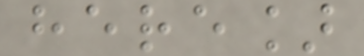here]
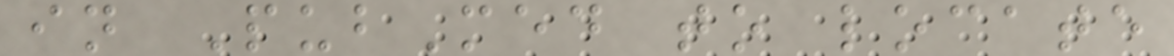in PubMed to locate
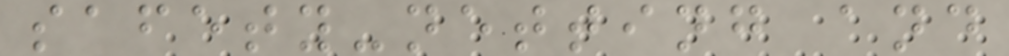safety-netting and
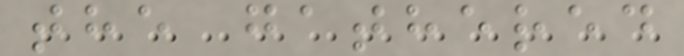the gathered
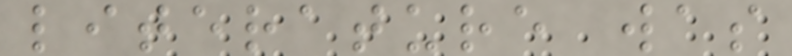literature was
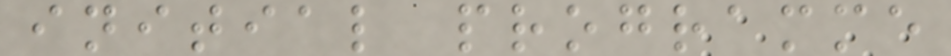initial programme
